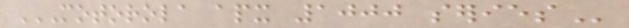MOTOROLA APX 1000 SERIES
